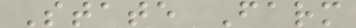State Farm
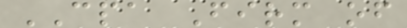CPA Firm of
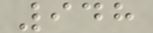948
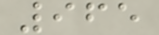965
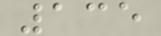135
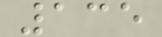135
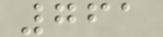761
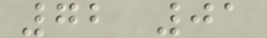72 01
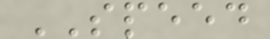SPEED
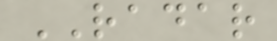RADAR
